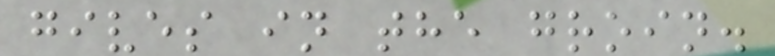gives in the groin.
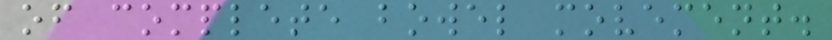of complete bowel movement.
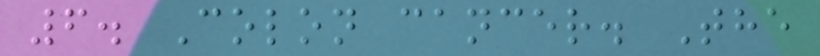6. Colon cancer. The
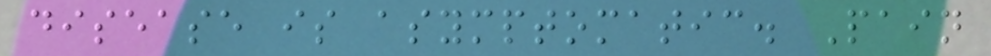disease is asymptomatic. Pain
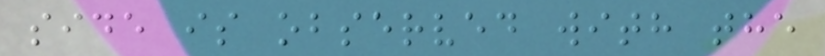side is observed with the
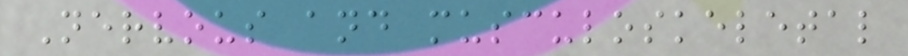Nervous and musculoskeletal
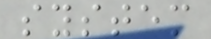system
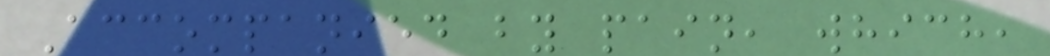Accompanied by pain, which,
